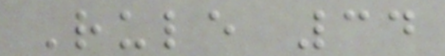Rule 34
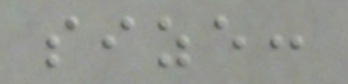size:
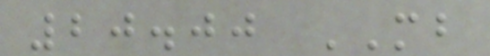20.00 MB
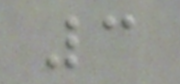3
